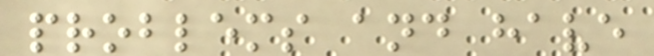problems and have
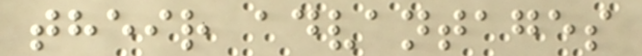their advantages
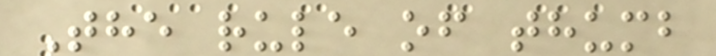The rule of thumb
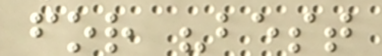for "best
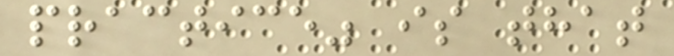practice" is that
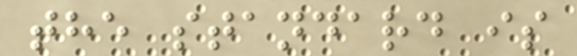the standard is
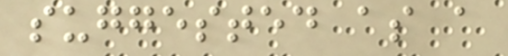suggested as a
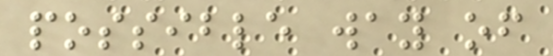possible way of
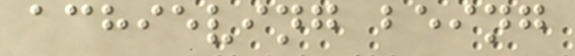achieving being
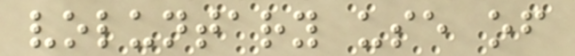voluntary use of
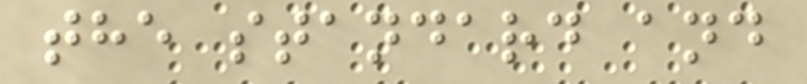the standard and
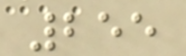255
